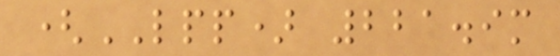(LPP) 221.9m
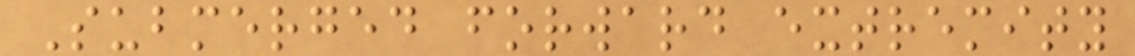Submerged forward extremity
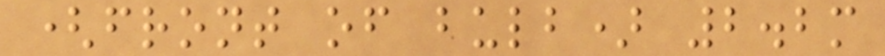(front of bulb) 2.2m
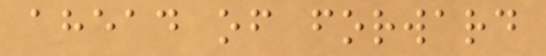ahead of forward
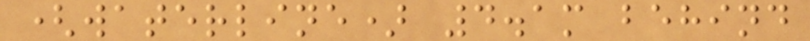(waterline) 4.1m behind
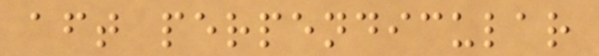aft perpendicular
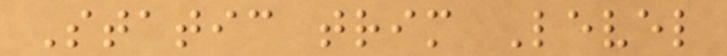Static trim Level
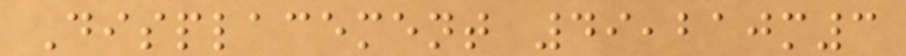Displacement 49,210m3
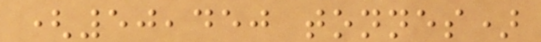(50,450 tonnes)
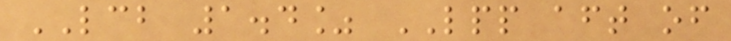LCB 1.4% LPP aft of
